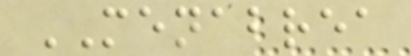MENABREA
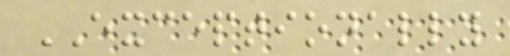EXCEPTIONALLY
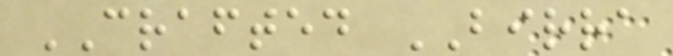CRAFTED BIRRA
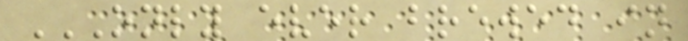ONLY EVER BREWED IN
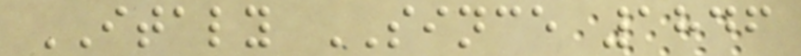ITALY SINCE 1846
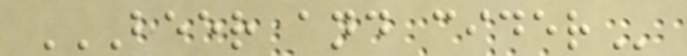BEER AND CIDER
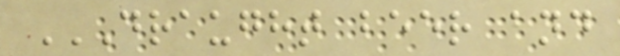DRAUGHT BEER AND
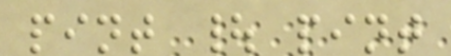pint | pint
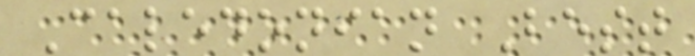Caledonian Best
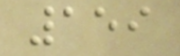159
